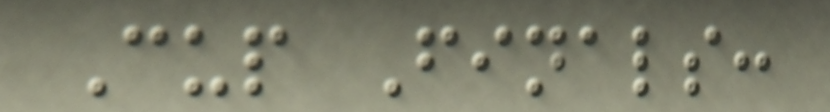Cup Finals:
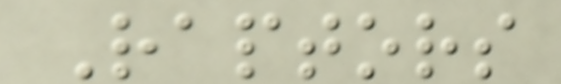Raptors
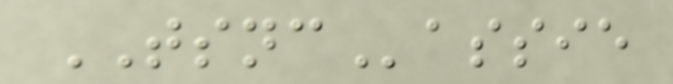TSNCassie
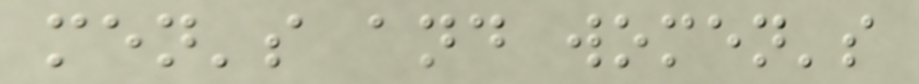men's and women's
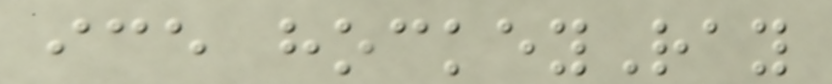ice hockeyRay
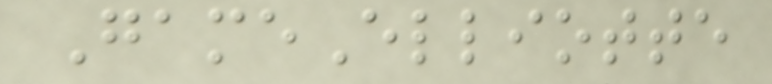GameElliotte
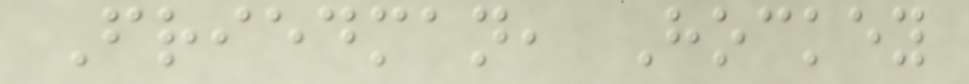Friedman, Hockey
